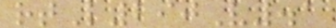rtL290V.1
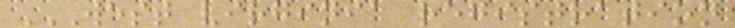WEST VIRGINIA REGISTRATION
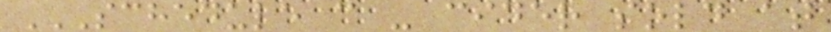SCHEDULE C - CIDER SOLD AT
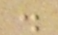.
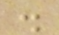.
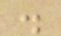.
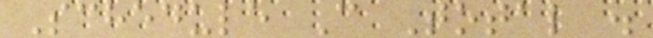Schedule C Total .
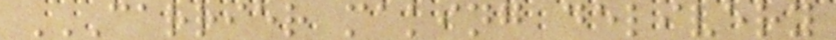CARRIER MAKING DELIVERY
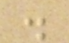.
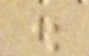.
